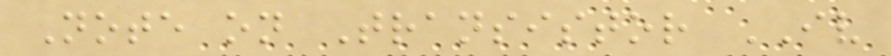Note on Transistor IV
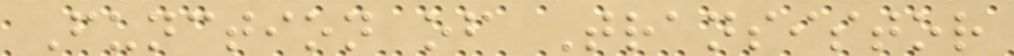Function of Transistor
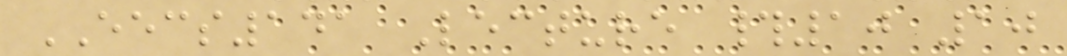EECS141 Lecture #10 10
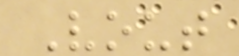Vout
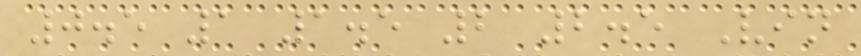0.5 1 1.5 2 2.5 Vin
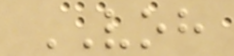VOH
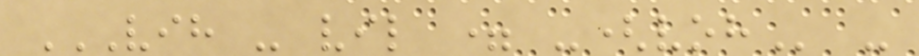VIH - VIL = -(VOH -
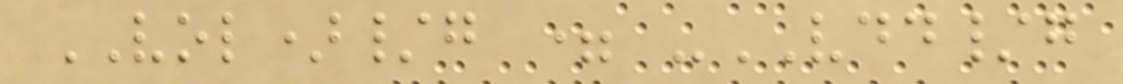VOL)/g = -VDD/g
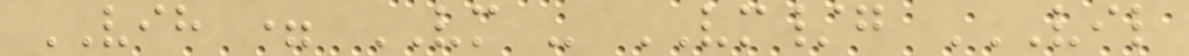VIH = VM - VM/g VIL
